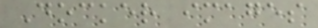Docker images
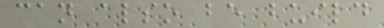can also be build
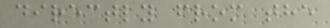directly from the
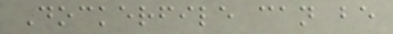Dockerfile can be
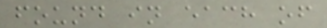found in each of
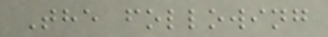The following
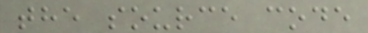the source code
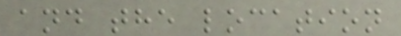and the location
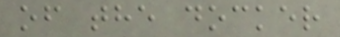of the docker
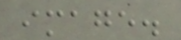image.
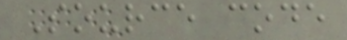Source code
